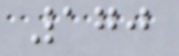170
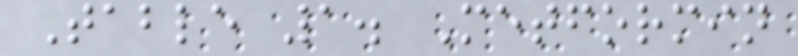Table 1. Metformin
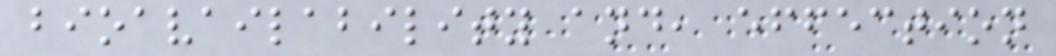bioavailability and, effection
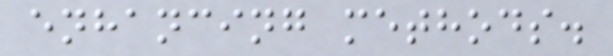enhancing methods.
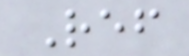Ref
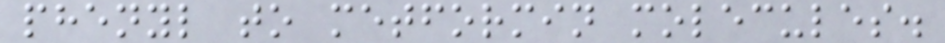phenyl to metformin molecules.
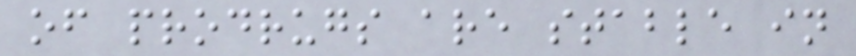of prodrugs are stable in
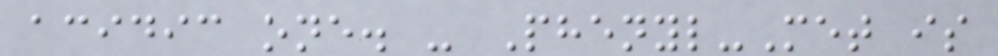acidic one. - Phenyl-Met is
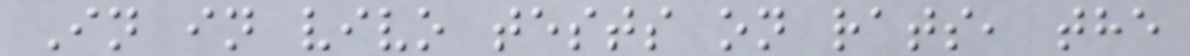In in vivo tests on rats, the
